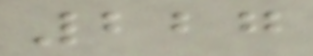227
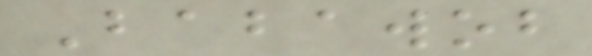Babawob
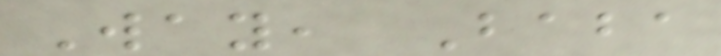Way, Baba
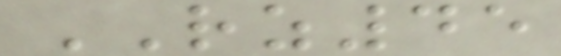RZ45
